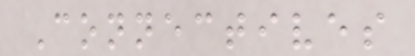Connectives
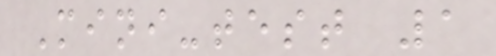Mini-test 1
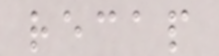recap
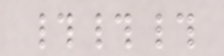###
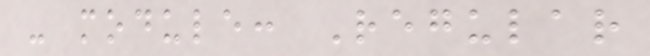- module: Regular
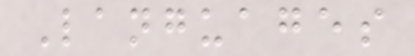Languages
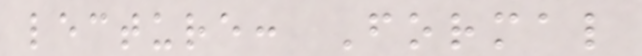lecture: Formal
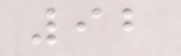92
